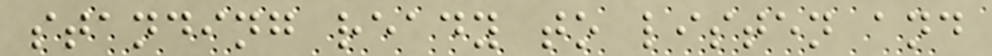standing ready to listen and
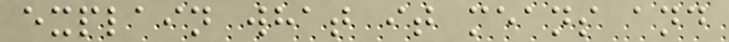explain what it means and
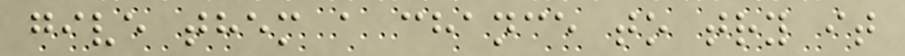give them a chance to try it
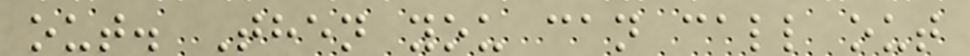out. Then you can call out
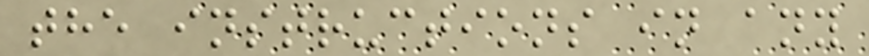the instructions in any
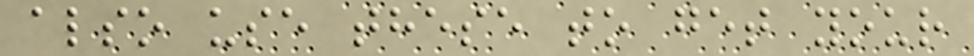also use these to get your
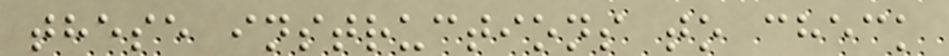these instructions to check
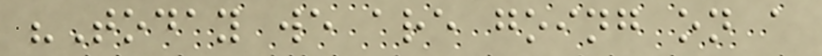"Today we are going on a
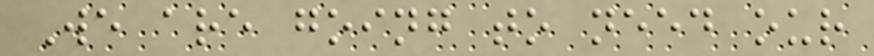We are going to need our
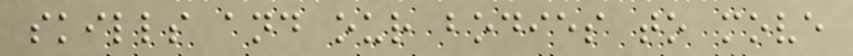skills and our bodies to move
